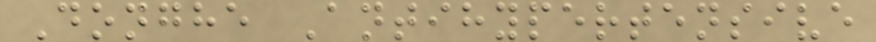Donghe Antihypertensive
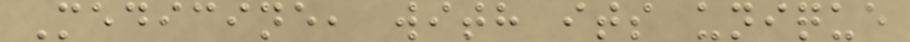Medicine, with its unique
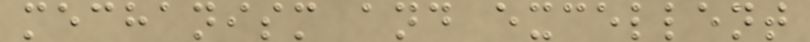mechanism and excellent
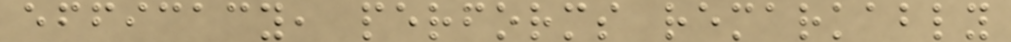efficacy, performs remarkably
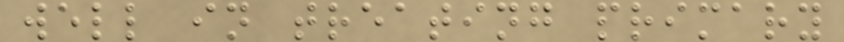well in treating primary
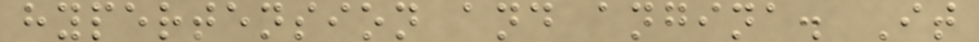hypertension and angina. It
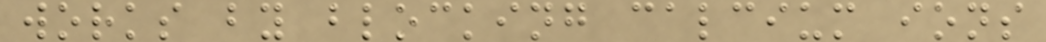works by blocking calcium ions
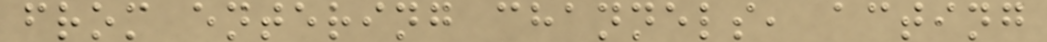from entering channels, acting
